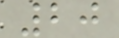20
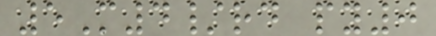5M4/rd py0
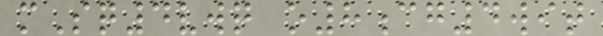mSq4vwq o8cg4wit
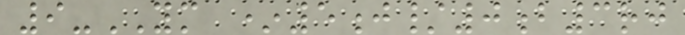9-YM *5j/0b3rj
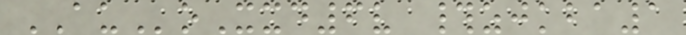AUoXxd6v #zjkba1
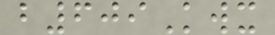b609Kwx
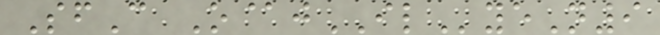SfC O@jILyeN9
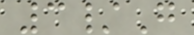3/G
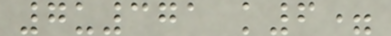7u371 k6=
